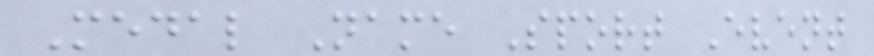Medal Name Sport Event
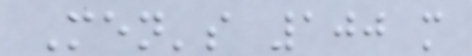Men's 100 m
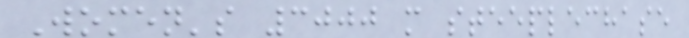Women's 3000 m steeplechase
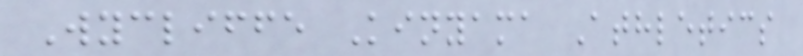Wycliffe Kinyama Athletics
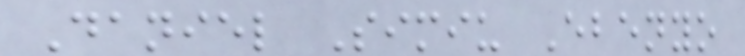Daniel Simiu Ebenyo
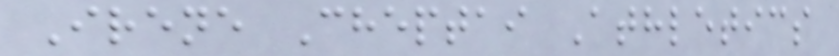Irene Cheptai Athletics
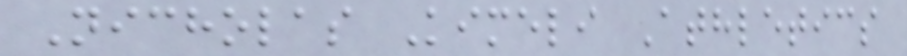Nicholas Kimeli Athletics
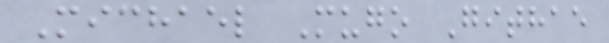Michael Mugo Githae
